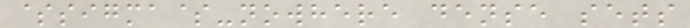$sigma$-nowhere dense sets
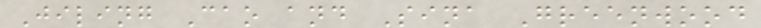Jiling Cao and Sina Greenwood
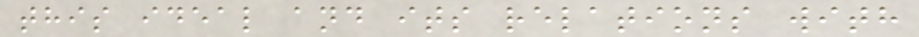this ideal and its relations with
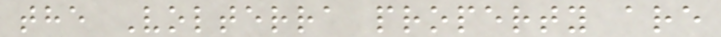the Volterra property are
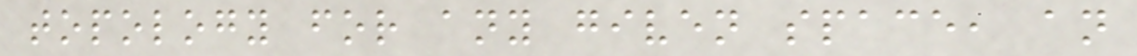topology for any given space, an
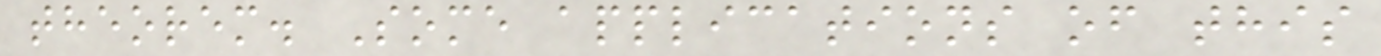theorem. Some applications of this
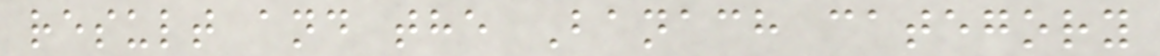result and the Banach category
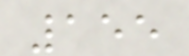155
